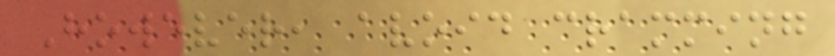However, avoid cramming
